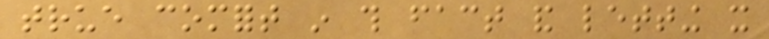true comfort in this fact and letting it
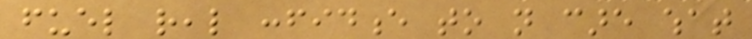fuel real confidence to not care what
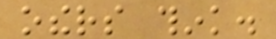others think.
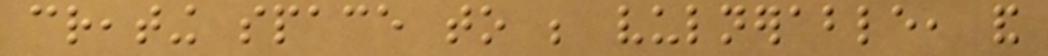creating space to be vulnerable, and
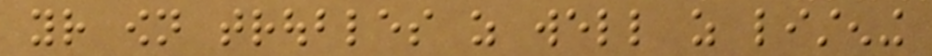your own troubles as well as listening
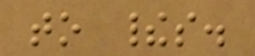to theirs.
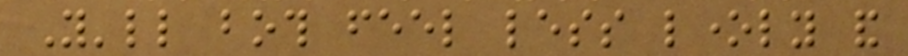You'll both feel less lonely and
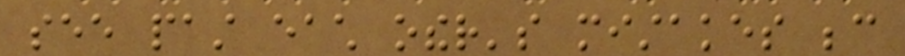see past each other's mistakes because
